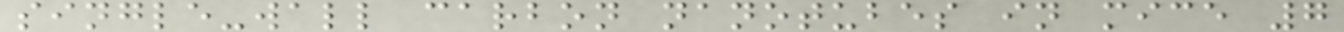single-wall carbon nanotubes in mice 7
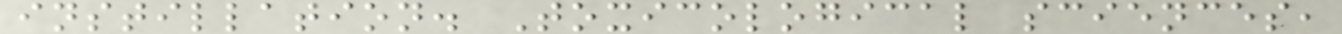instillation. Toxicological sciences,
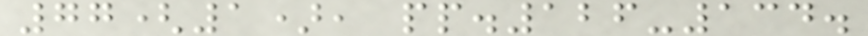77(1), pp.126-134.
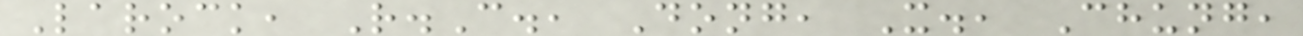Larock, R.C., Dong, X., Chung,
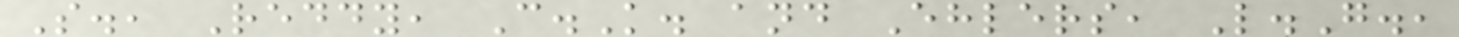S., Reddy, C.K. and Ehlers, L.G.,
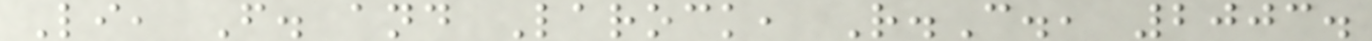Li, F. and Larock, R.C., 2003.
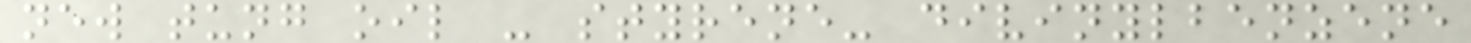new tung oil - styrene- divinylbenzene
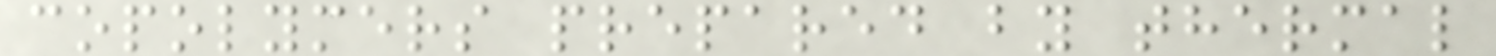copolymers prepared by thermal
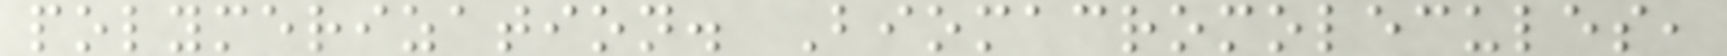polymerization. Biomacromolecules,
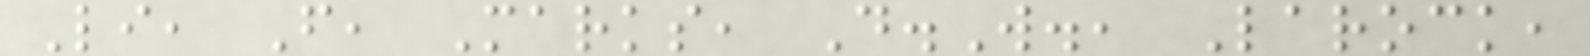Li, F, Marks, D.W., Larock,
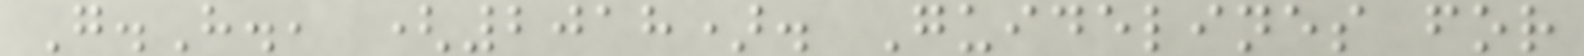G.H., (2018). Guidelines for
